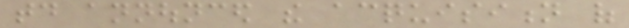today announced the acquisition of
